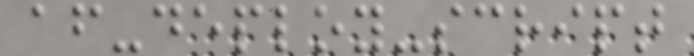af-deploy-script
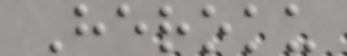Heroku
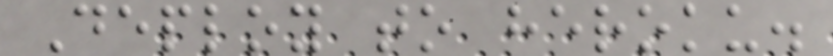Deploy to heroku.
